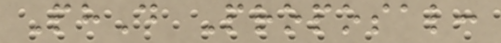PhD Proposal:
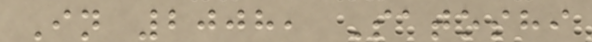In 2008, Satoshi
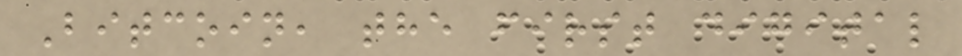Bitcoin, the first digital
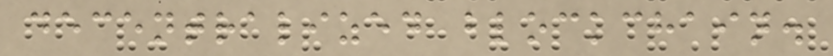decentralized blockchain.
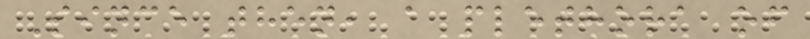Since then, a plethora of
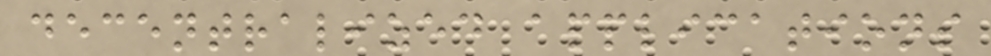decentralized applications
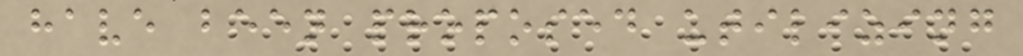have been proposed utilizing
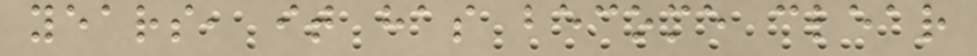years, it has become clear
